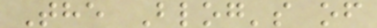The Blog's of
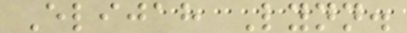Elijah Lynn.
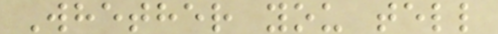Whether you tell
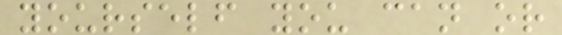yourself you can or
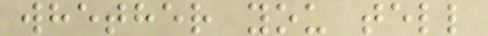whether you tell
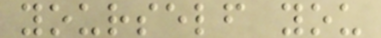yourself you
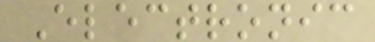Electronic
